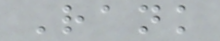Rank
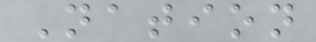Nation
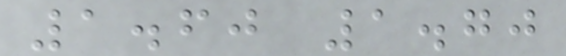1.60 1.70
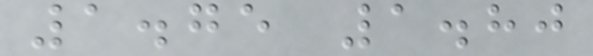1.75 1.80
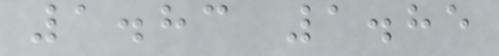1.83 1.85
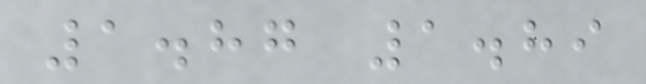1.87 1.89
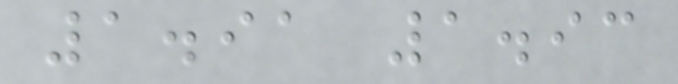1.91 1.93
